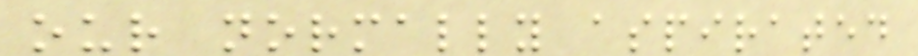our normally aspirated
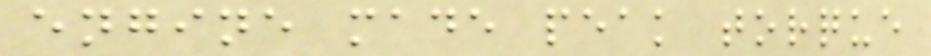engine made peak torque
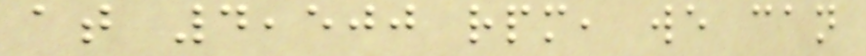at 4,500 rpm, we can
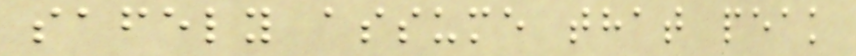safely assume that peak
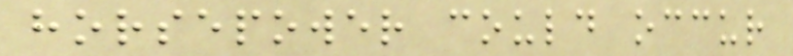horsepower could occur
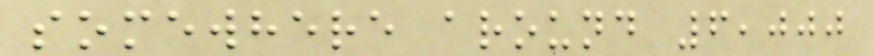somewhere around 6,000
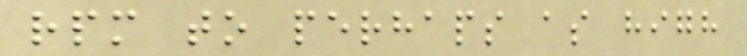rpm to perhaps as high
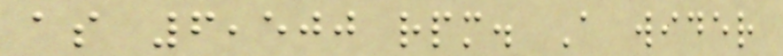as 6,500 rpm. A wider
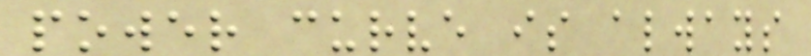power curve is always
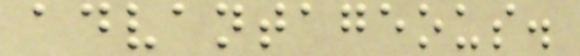advantageous.
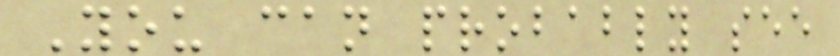You can probably see
